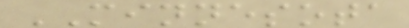MINNESOTA
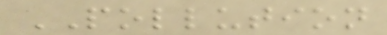POLLUTION
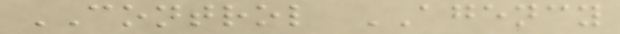CONTROL AGENCY
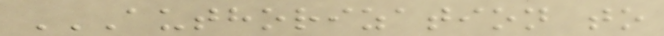AUTHORIZATION TO
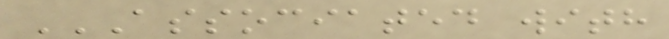ASSOCIATED WITH
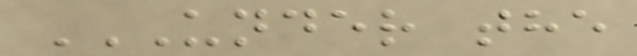UNDER THE
